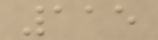115
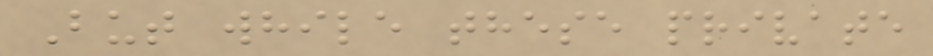But while these private
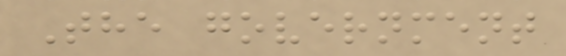The government
